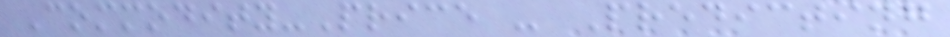Commodity-Price - Predicting
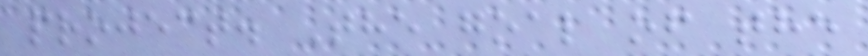project. The goal of the
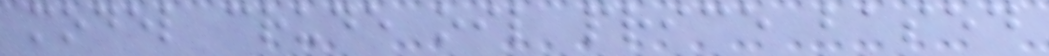model crude oil price based
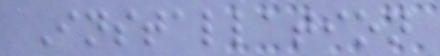Installation
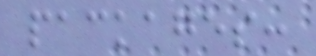packages:
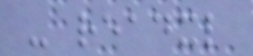- readxl
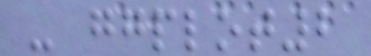- ggplot2
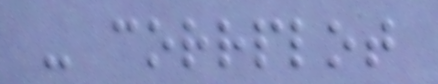- corrplot
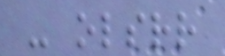- olsrr
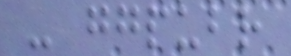- ggpubr
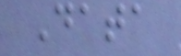Data
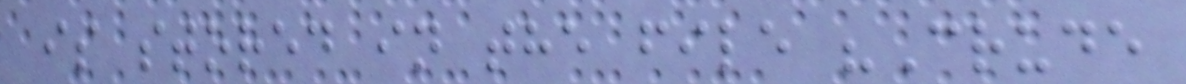is stored in the file "Crude
